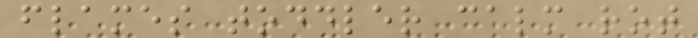flames toddler calm rot
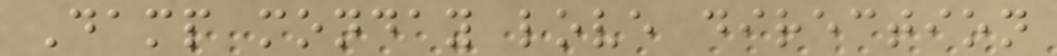Damp monday love direction
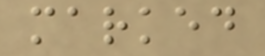marked
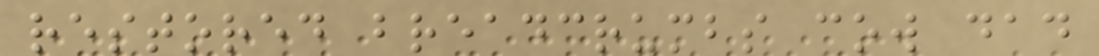restored breadcrumbs cow dad
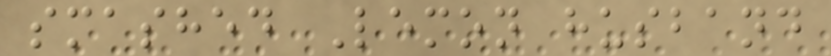smashed Lemon husband
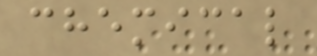chemical
